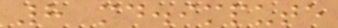8 md.impute
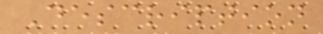Description
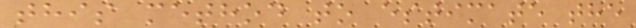this method to estimate the
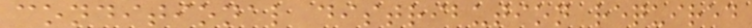conditional distribution required
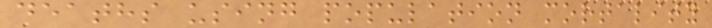deaths using population mortality
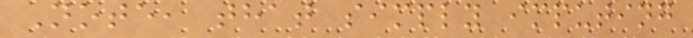Note, that simply imputing
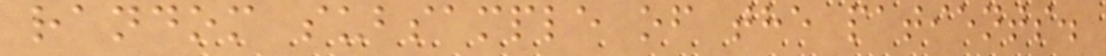random subsample of the patients.
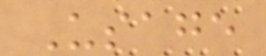Usage
